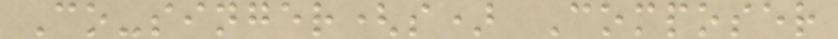Co-singer(s) Composer
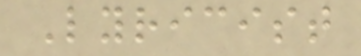Lyricist
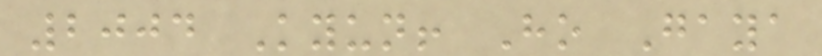2004 Kyun! Ho Gaya
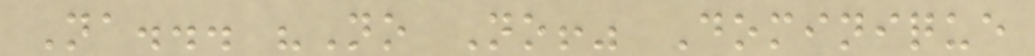Na... "No No!" Dominique
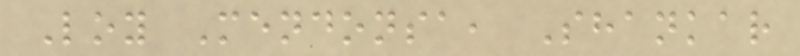Loy Mendonsa, Shankar
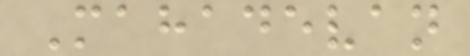Mahadevan
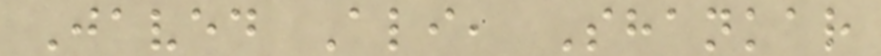Javed Ali, Shankar
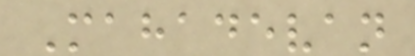Mahadevan
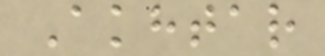Akhtar
